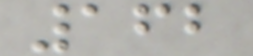162
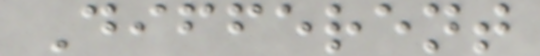Different
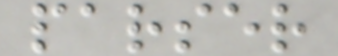parser
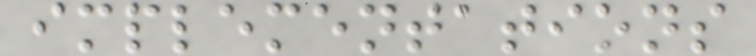implementations
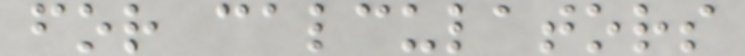for calculators
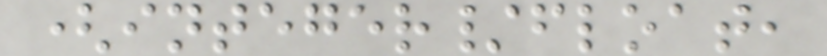(integer/float,
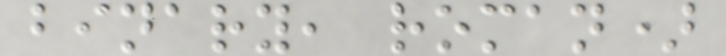binary, roman)
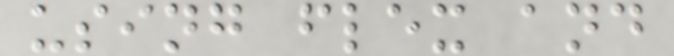using flex and
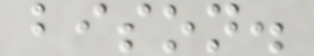bison.
